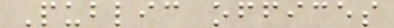Public offices
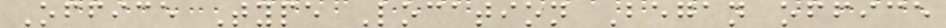Office Type Location Began office
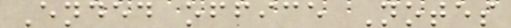Ended office Notes
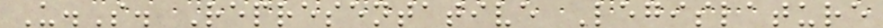U.S. Representative Legislature
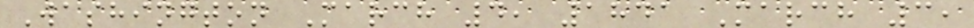Washington March 4, 1841 March 3,
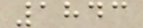1843
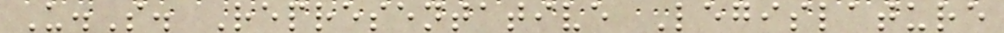U.S. Representative Legislature
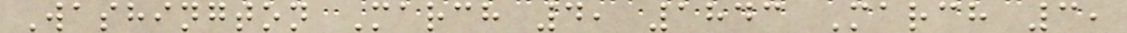Washington March 4, 1843 March 3,
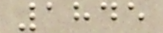1845
